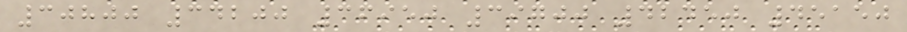30800 34200 36950 39700 42450 45150
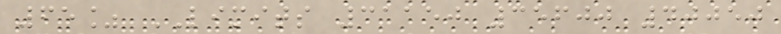65% LIMITS 31150 35600 40050
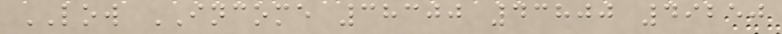LOW INCOME 38300 43800 49250
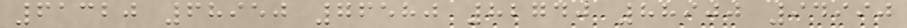61320 68950 76580 82740 88900 94990
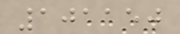101150
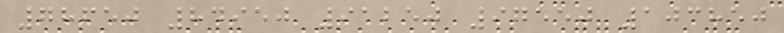78650 84950 91250 97550 103850
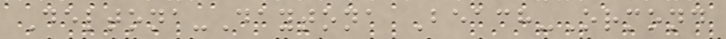Deltona-Daytona Beach-Ormond
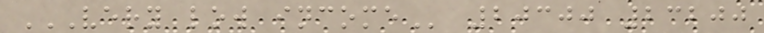VERY LOW INCOME 20300 23200
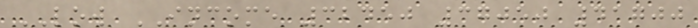LOW INCOME 32450 37050 41700
